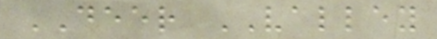DEER VALLEY
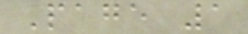Page 1
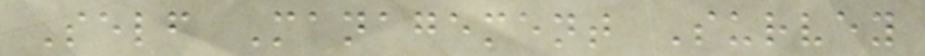Self Management Survey
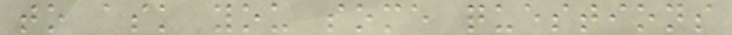to ask you some questions
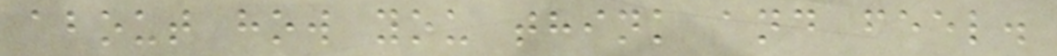about how you think and feel.
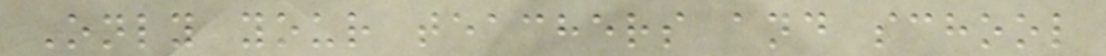Only your teachers and school
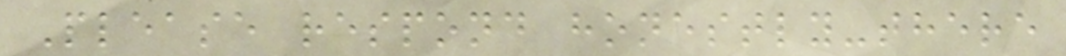Please respond honestly-there
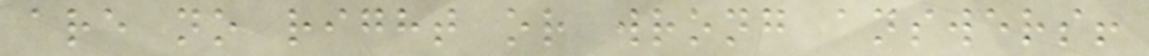are no right or wrong answers!
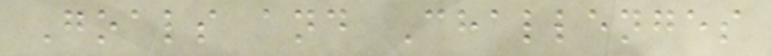Goals and Challenges
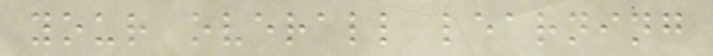your overall learning
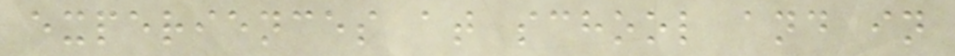experiences at school and in
